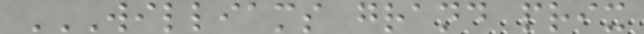WILLIAMS GRAND PRIX
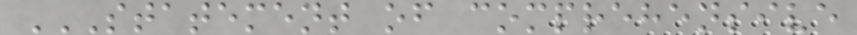STATEMENT OF COMPREHENSIVE
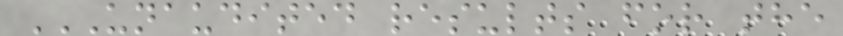UNAUDITED RESULTS FOR THE
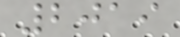2019
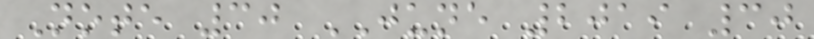Note 30 JUNE 2019 30
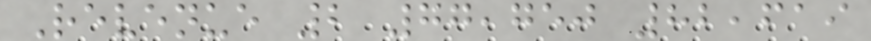Revenue 2 77,750 82,619
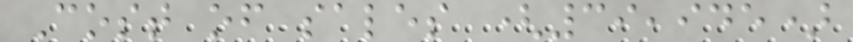Cost of sales (39,945)
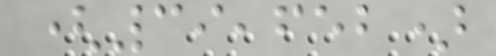(39,652)
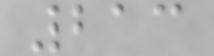213
